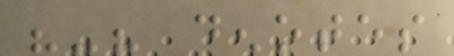"-" denotes
